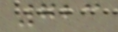723
